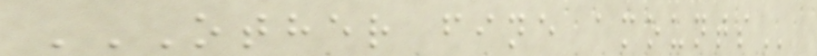OTHER FINE AMOUNTS
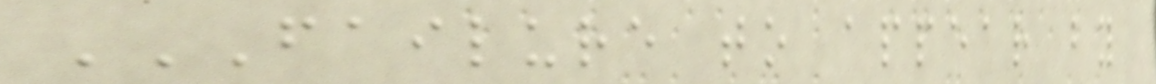FAILURE TO APPEAR BY
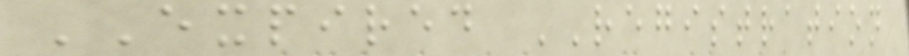EXPIRED REGISTRATION
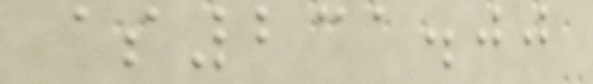$231.00
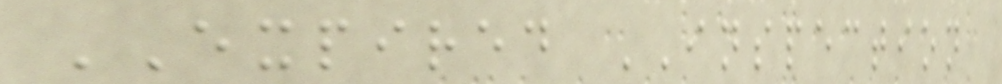EXPIRED INSPECTION
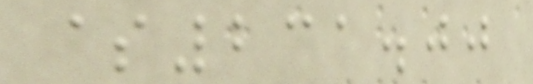$231.00
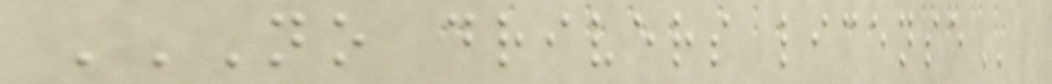NO DRIVERS LICENSE
